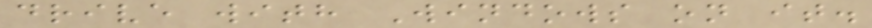drive with Windows on it.
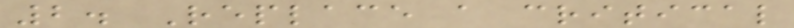2. Replace a critical
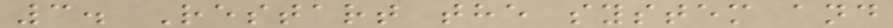3. Restart the system and
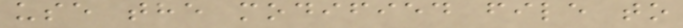use the modified file to
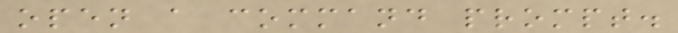open a command prompt.
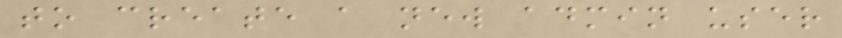to create a new admin user
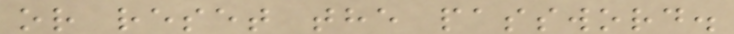or reset the password.
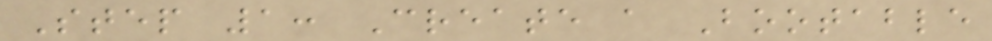Step 1: Create a Bootable
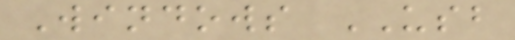Windows USB
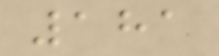181
